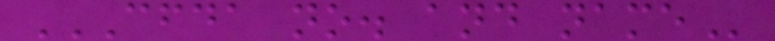CFDA NO. AND NAME
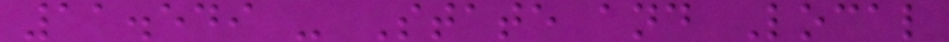11.549 - State and Local
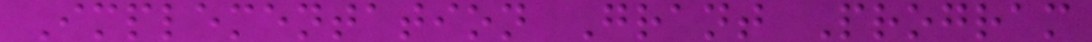Implementation Grant Program
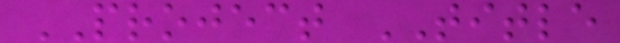PROJECT TITLE
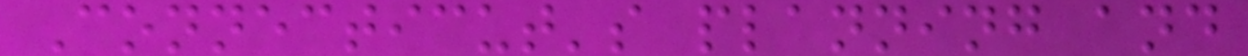Connecticut's planning and
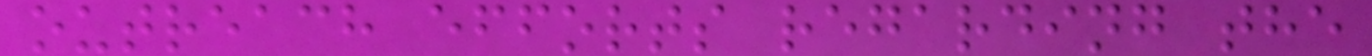outreach efforts regarding the
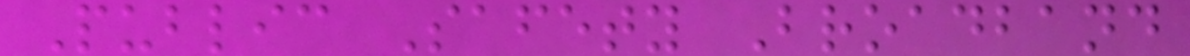Public Safety Broadband
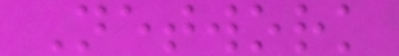Network
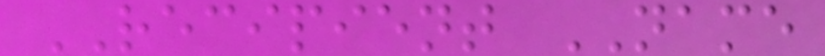RECIPIENT NAME
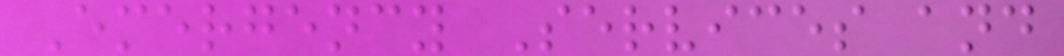Emergency Services and
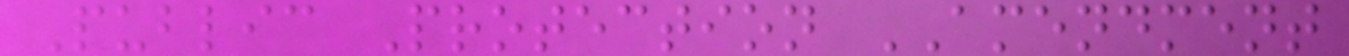Public Protection AMENDMENT
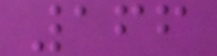166
